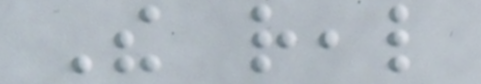The real
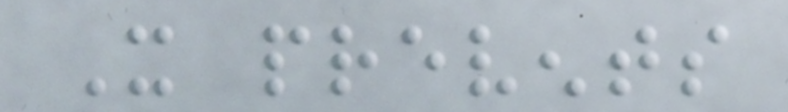It prevents
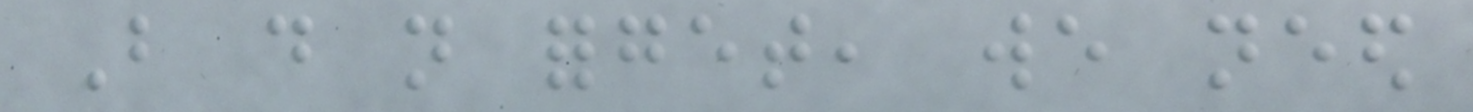But do not forget, we need
